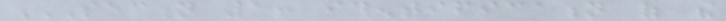SECTION 1: IDENTIFICATION OF THE
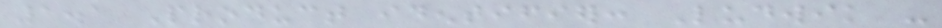1.1 Product identifier: Ludwik -
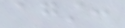against:
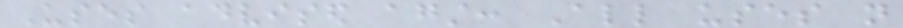Uses advised against: All uses not
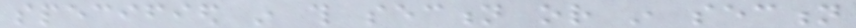specified in this section or in section
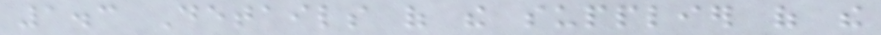1.3 Details of the supplier of the
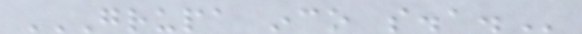GRUPA INCO S.A.
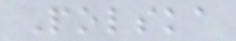Polska
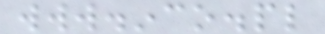www.inco.pl
